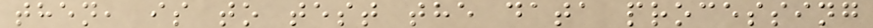then, is to test the data processing
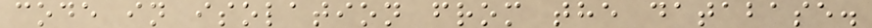code in isolation from the database.
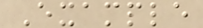Example
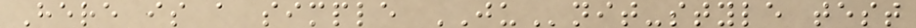Here is a simple JUnit-style test
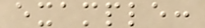example:
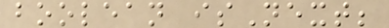boolean isNext;
